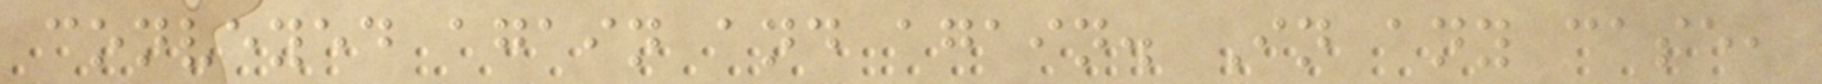conveyed again and again. In any case,
